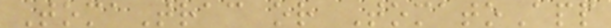TomaTrac or TomatoApp
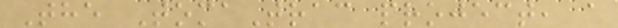The TomaTrac project, a
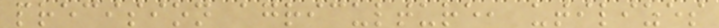precision agriculture, utilizes
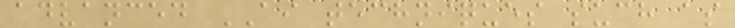advanced AI techniques such as
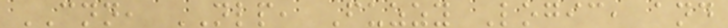CNN, NLP, Fuzzy Logic, and
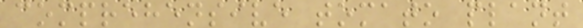comprehensive tomato plant
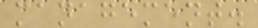management.
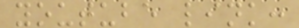youtube link:
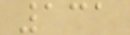131
